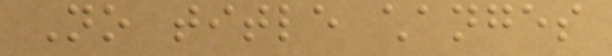No title changes
